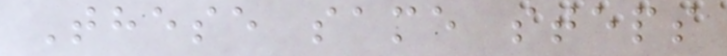These same steps
